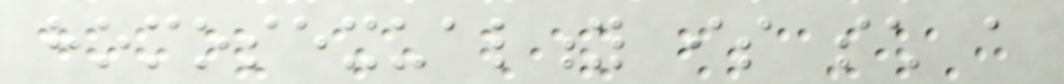homosexuality is such a
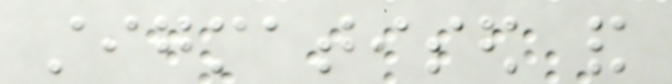stigmatised and
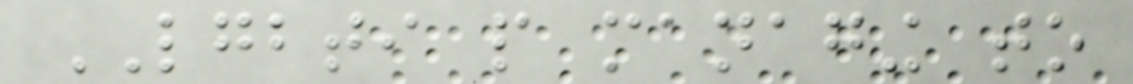LGBTI people managing to
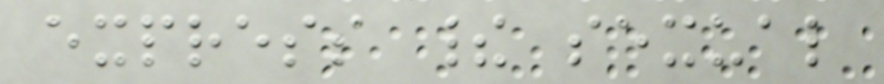express their sexual
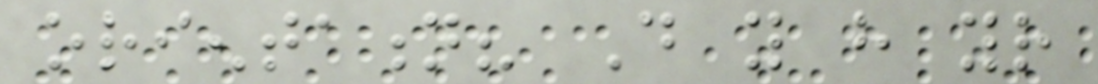orientation? Do you have your
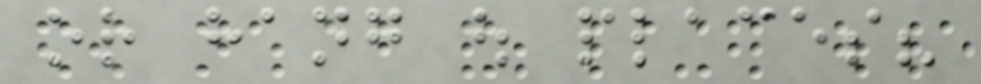or hang out places?
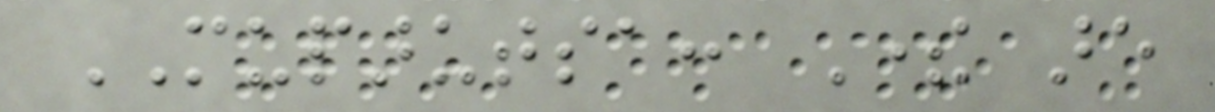MUPARUTSA: There are
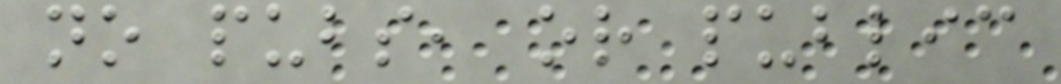no pubs, or public
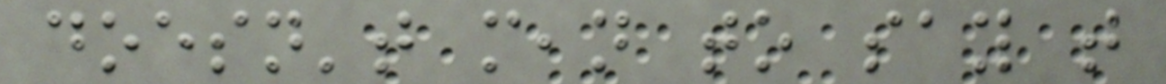doesn't mean to say that
